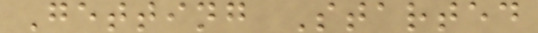Getting Started
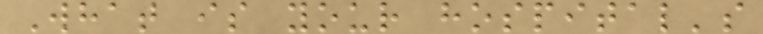What is your hospital's
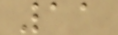11
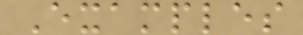Examples
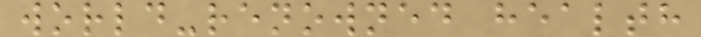world-renowned health
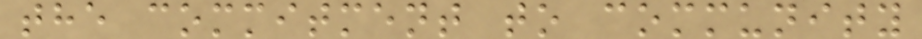the commitment to community
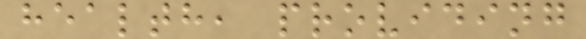health, providing
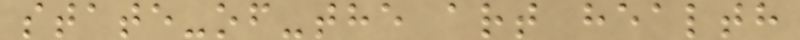state-of-the art health
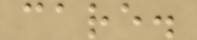care.
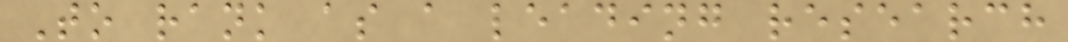To rank as a leading research
